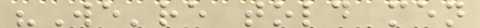"We're told men
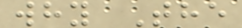why The
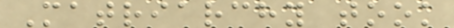Matriarchy took
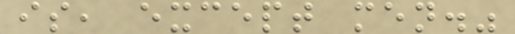is, except men."
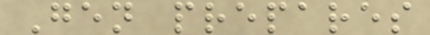Gen prepares
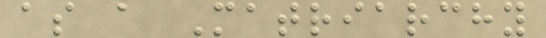as a Matriarchy
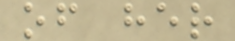of her
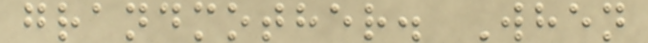grandmother. When
